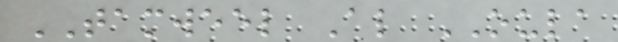TAMWEEL Al OULA
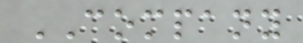COMPANY
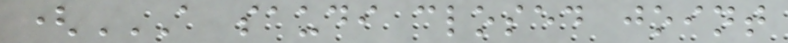(A SAUDI CLOSED JOINT
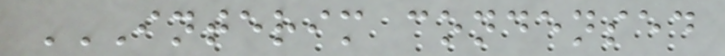INTERIM CONDENSED
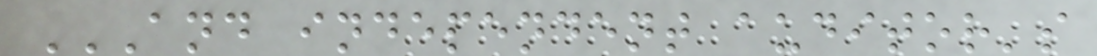AND INDEPENDENT AUDITOR'S
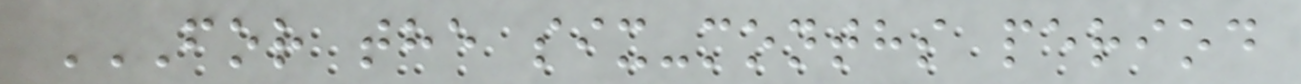FOR THE SIX-MONTHS PERIOD
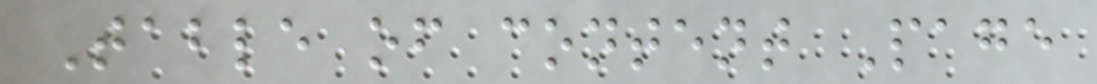Table of content Page
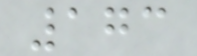173
